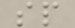sp
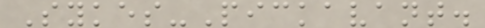Sykes-Pickavant.
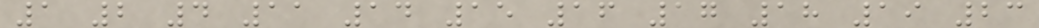1 2 4 11 14 15 16 17 18 19 23
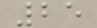25
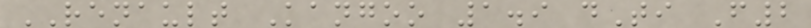RENAULT Kangoo 1.9 dTi F2
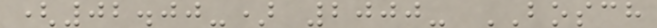(02.00-) 2000- BOSCH
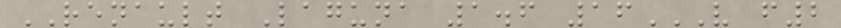RENAULT Laguna 1.6 16V F2
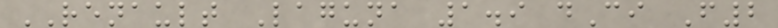RENAULT Laguna 1.9 dCi F2
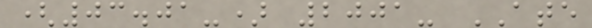(03.01-) 2001- ATE
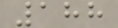188
